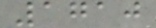1710
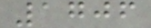1706
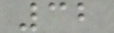32
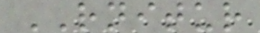RNITUR
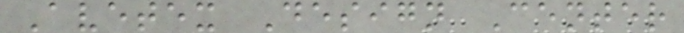Avetex Design Center
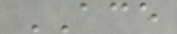ACE
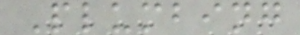Plumbing
